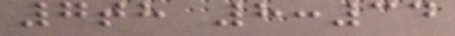7th 8:34
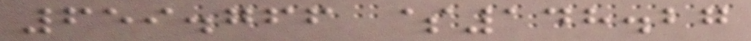659.766 $148.27
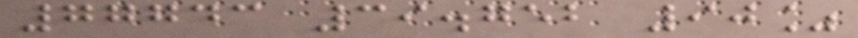77743 39.752 90%
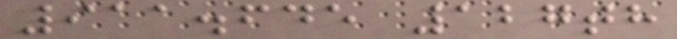911.645 127th
